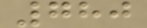780
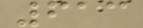613
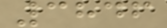3846
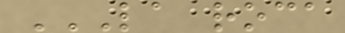LA ROCA
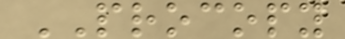PROCOPY
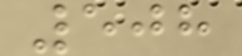508
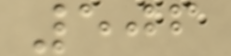506
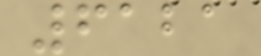6121
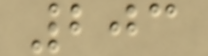203
